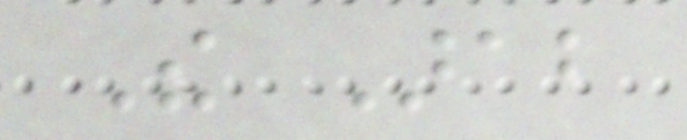The Arab
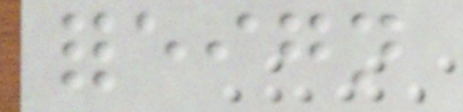foreign
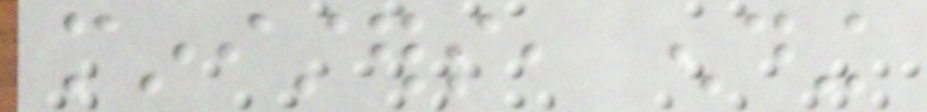ministers, ending
